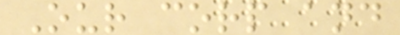Our corp and
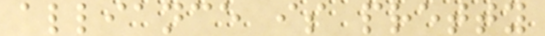alliance is pretty
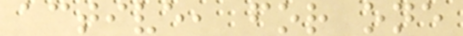active, for one
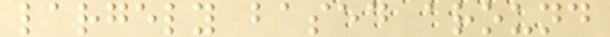largely based around
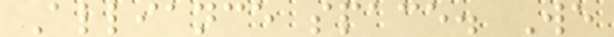Alliance space. We
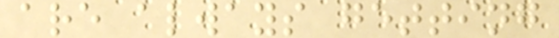are always getting
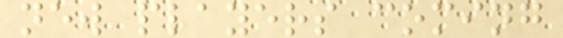new players coming
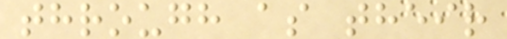through as their
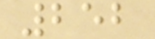252
